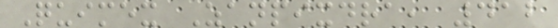Quimex Zanpixdra, 412
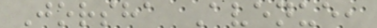Jorsha Avenue,
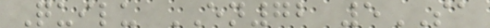Quilu EN72 5SA
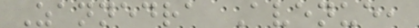Zannedra Avenue,
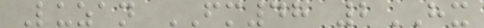Luzan FM48 2HX
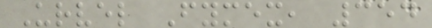Urvel Fymex, 354
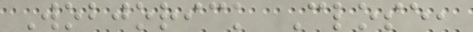Wobjorick Close,
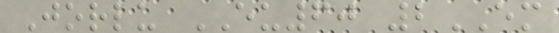Jorlu EU60 2EM
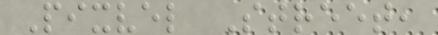Pixvel Street,
